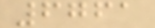6761
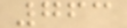763
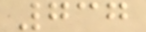737
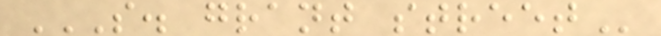S. GRANT STREET
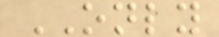ONLY
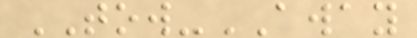TOW-AWAY
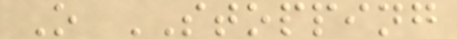O STOPPING
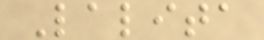Lalita
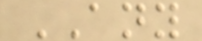ANY
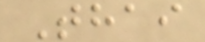Thai
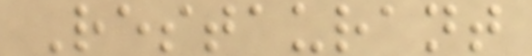Restaurant
